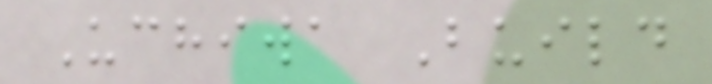Uchiwa Build
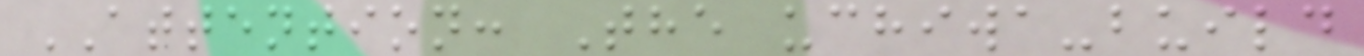ATTENTION: The uchiwa-build
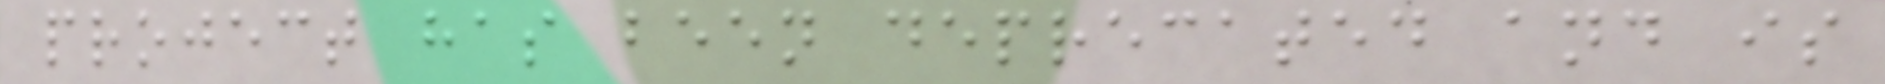project has been deprecated and is
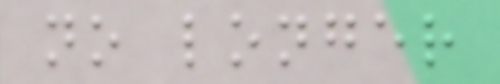no longer
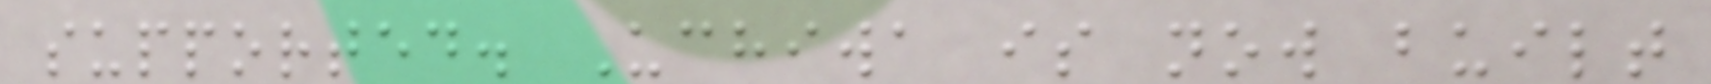supported. Uchiwa is now built
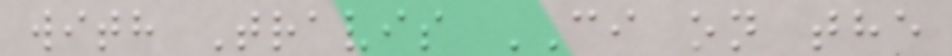with Travis CI on the
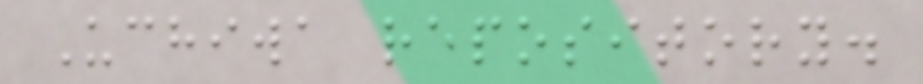Uchiwa repository.
